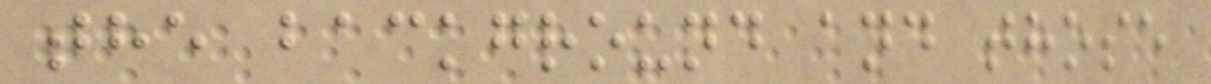the background and those
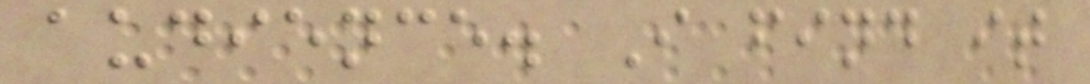audience. I find it
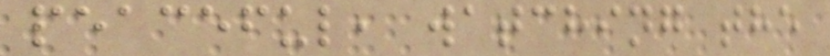peaceful, watching the
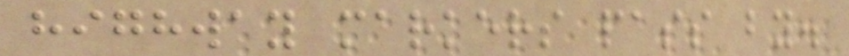highway markers pass by.
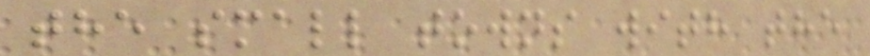the small towns with the
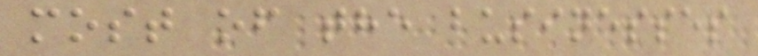most of the businesses
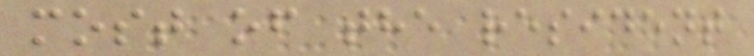most of the resident
